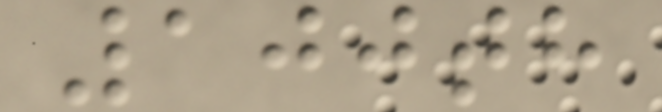100th
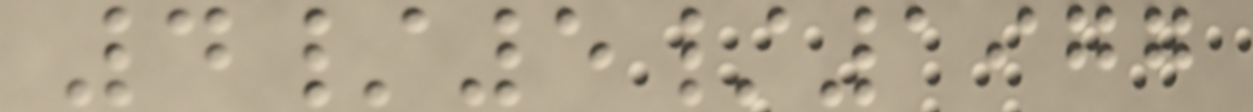4/5/1977
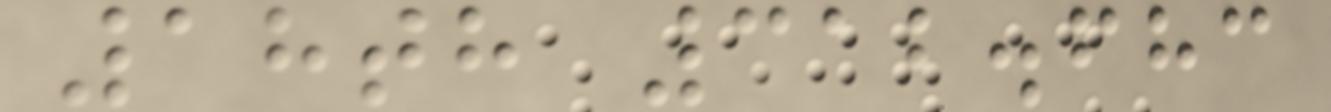18th 312.683
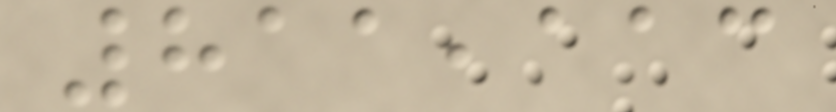811,113
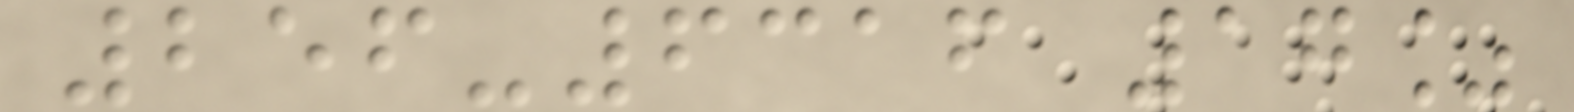256-6316 17%
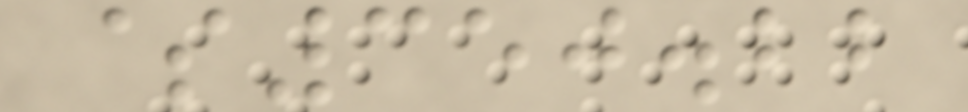$350.22
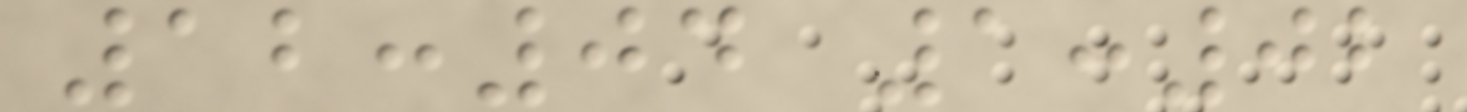12:04 1:02
